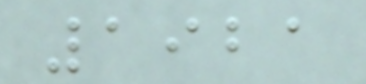1921
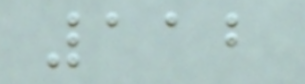112
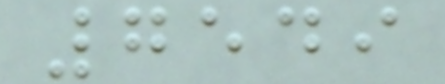7549
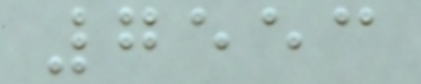7553
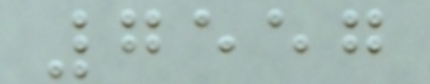7557
